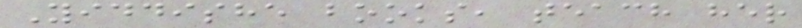Yiddishe books, teach her
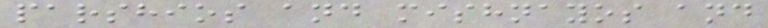parshios and mishnayos and
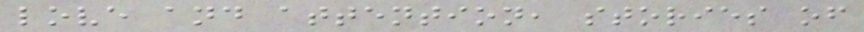love and attention, stories of
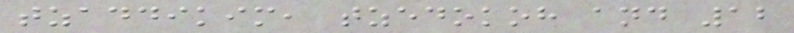tzaddikim, tzedokoh and 12
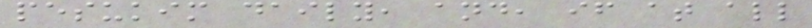pesukim daily, and, if at all
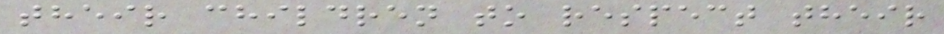their children to respect their
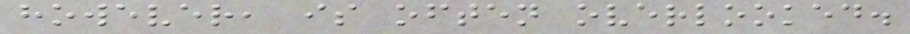however, is often overlooked.
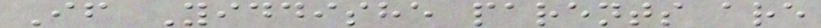If Yiddishe parents are
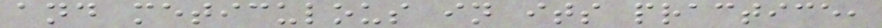and meticulous in its practice,
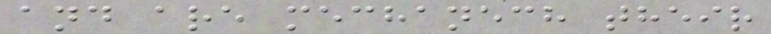and are mechanech their
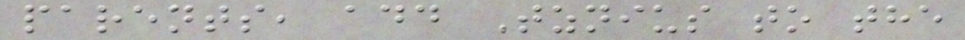parents, add Tznius to the
